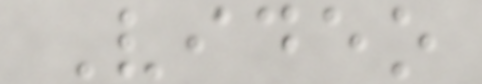Video
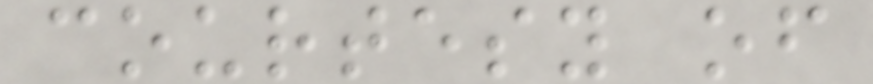courtesy of
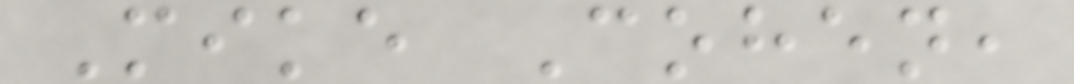Mike Cohen,
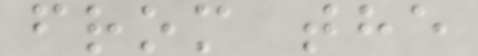from the
